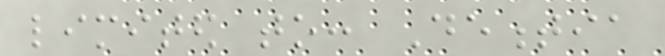limited to: Dementia
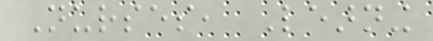Nurses, Learning
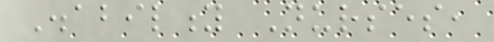Disability Nurses,
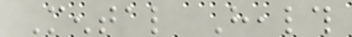Mental Health
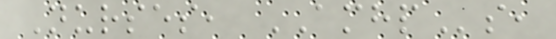Nurses, AMHPs,
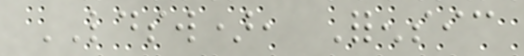LDSW), Forensic
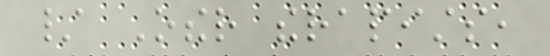/ Other therapists,
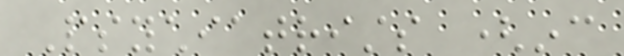Psychiatrists (inc
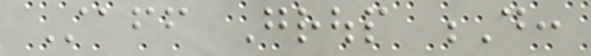Staff Group D:
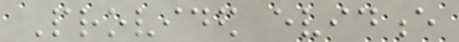Provided evidence
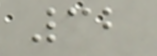32
